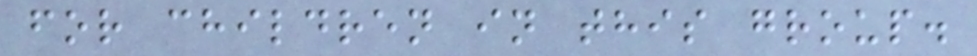for children in this group.
